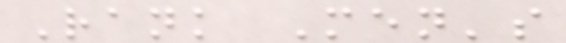Rank Men's
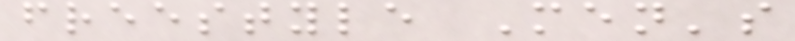freestyle Men's
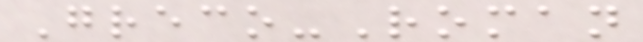Greco-Roman
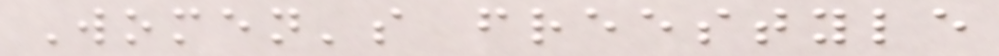Women's freestyle
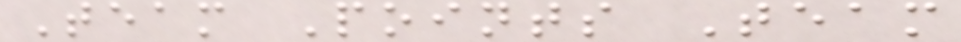Team Points Team
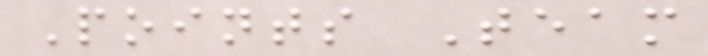Points Team
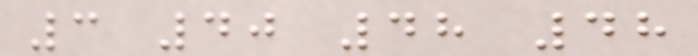3 40 48 48
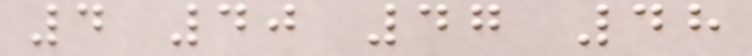4 40 47 48
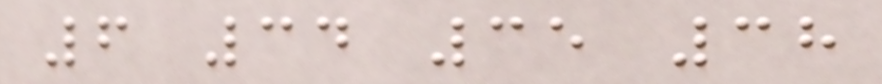6 34 35 38
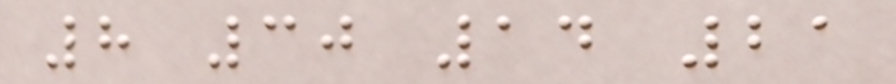8 30 14 21
